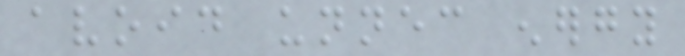avoid unnecessary energy
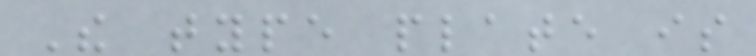The type plate is
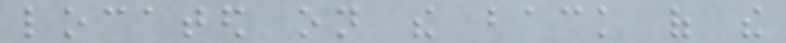located on the back of the
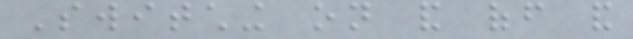Switching on and off and
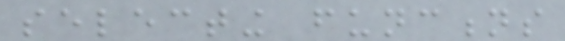selecting functions
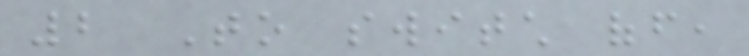2 To switch off,
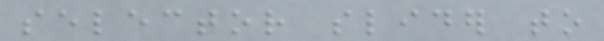selector slider to
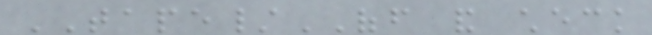TAPE/OFF and check
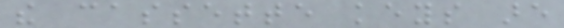the cassette keys are
